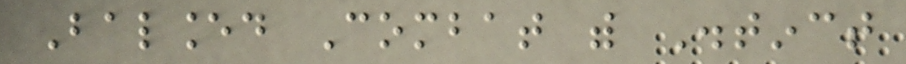Balanced Combat with Distinct
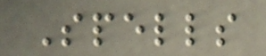Spells
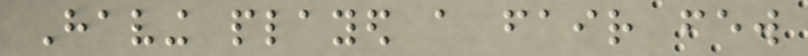Having played a fair few
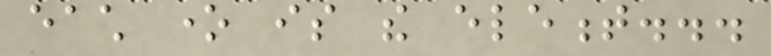each one is the element...
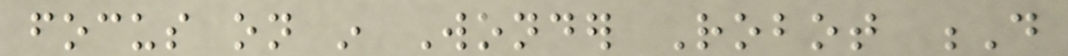focus on in Wonder Robot D
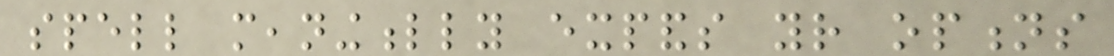spell meaningfully expands your options
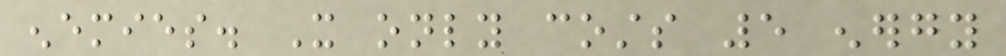enemies. It only costs 5 energy
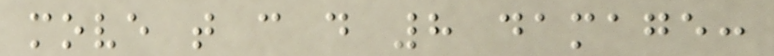move that can do 8 damage:
